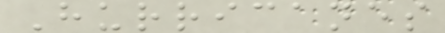Hurricanes
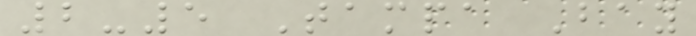2-5 Tampa Bay
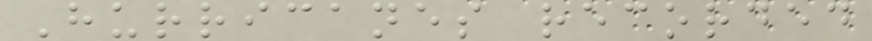Hurricanes recorded
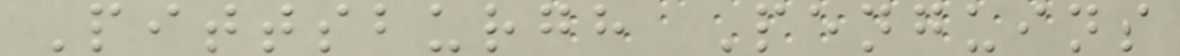Pittsburgh Penguins
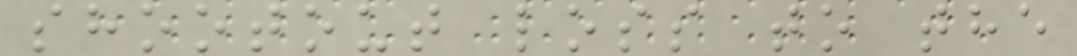shootout loss to the
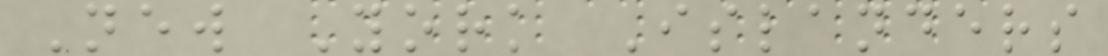New York Islanders
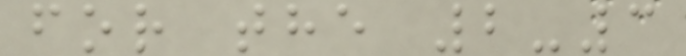for the 2-3
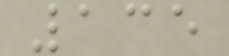135
